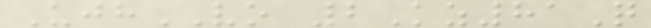UjhVO 2Kz81Q
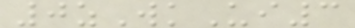0zWkUi3
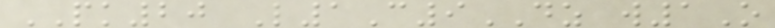PK20 L1C9DZ w1O
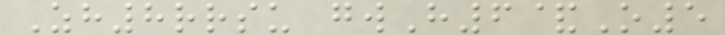Zh8rrsu gwH6&O5
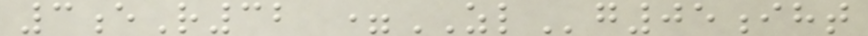3eR32 =ZLg05iht
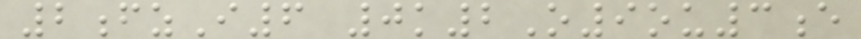2fzI6 0k2O9ou3e
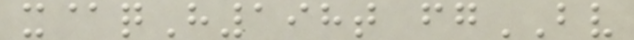x@qH198t fgBV
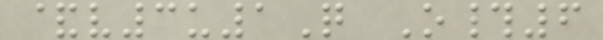&v3u1Q O#6
